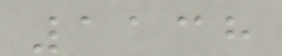1138
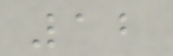12
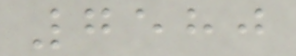7580
